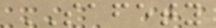SAFETY
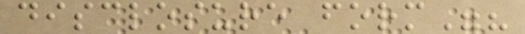disclosure form"?
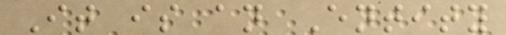It is an Entity
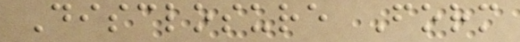Disclosure Form
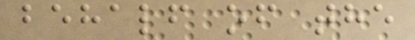behalf of the
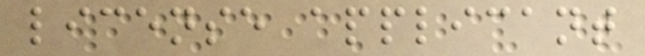license applicant
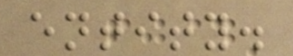entity.
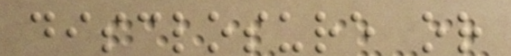disclosure or
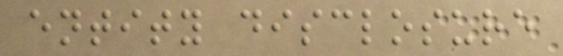entity disclosure
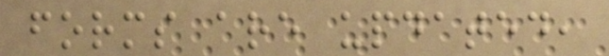forms are updated,
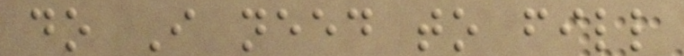do I need to fill
